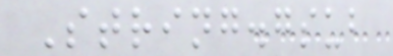String.gsub
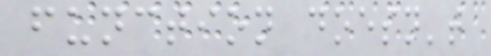function doesn't
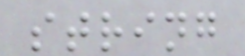string
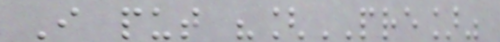I put "[PRE]"
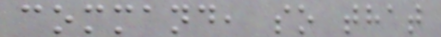command, so that
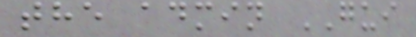the admin GUI
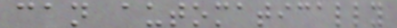can automatically
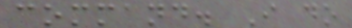command. I do
